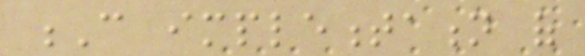C implementation of
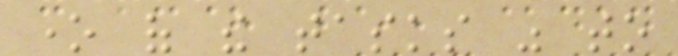one of the tasks was to
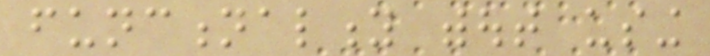functionality without using
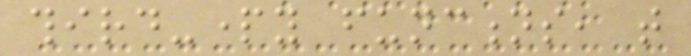third-party functions, that
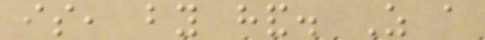is, by hand. As a
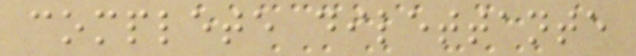complete dilettante
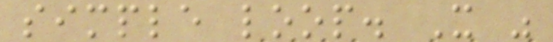simple loop. It was
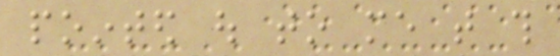pointed out to me that this
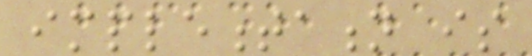implementation is
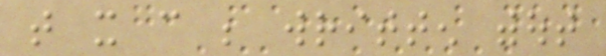that it can be written without
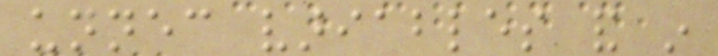unnecessary variables and in
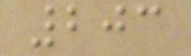203
